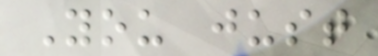You just
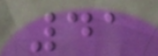41
